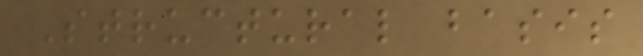Structural basis
